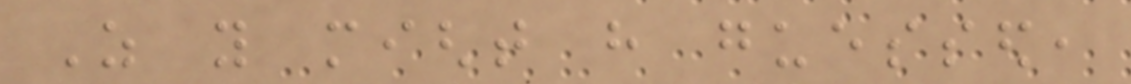As you might have guessed,
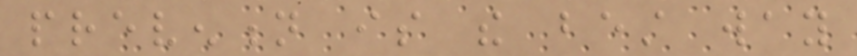prevention is the best way
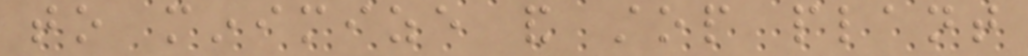to minimize and stop plant
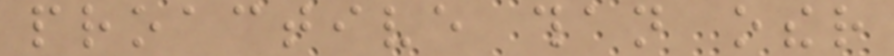proactive than other
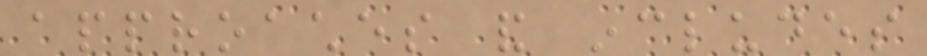approaches and includes
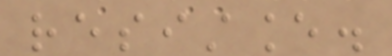resistance.
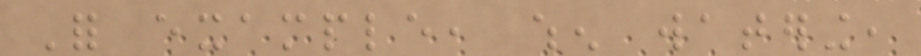For example, when watering,
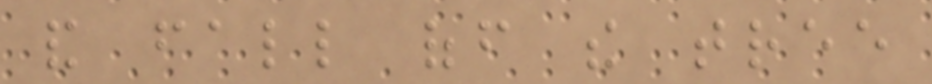and fall off the tree
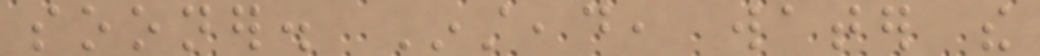sooner. Instead, water the
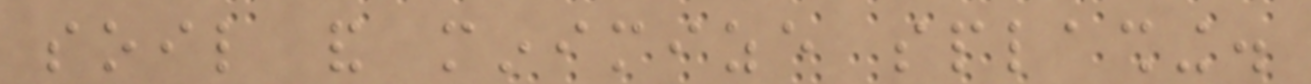soil and minimize splashing.
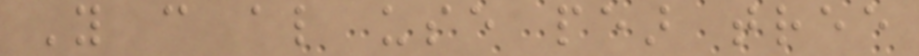You can also use pear tree
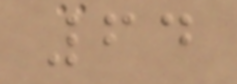64
